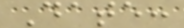Date:
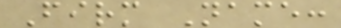Firm Name:
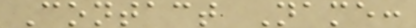Contact Name:
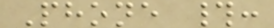Phone #:
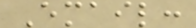Email:
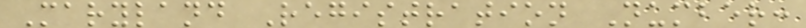Maryland Registration Number:
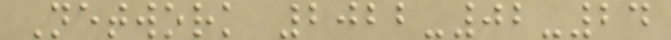Network 2022-02-24
